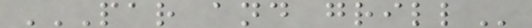PAR AND GRILL
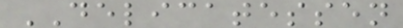DELICATESSEN
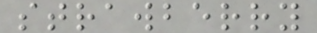strawberry
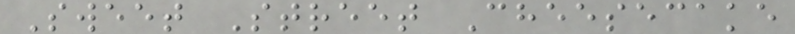Sweet Street Cheesecake
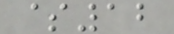$12
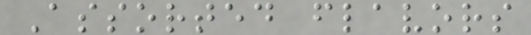Assorted flavors
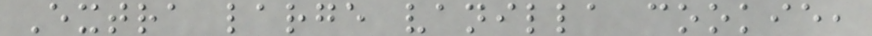Extra large vanilla cookie,
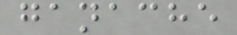ganache
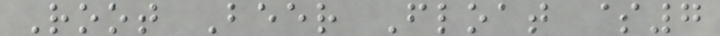Root Beer Float $7
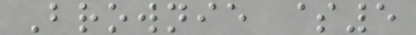Brownie $5
